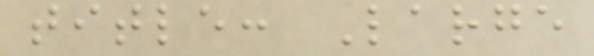title: Large
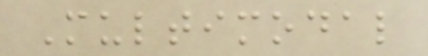Multimodal
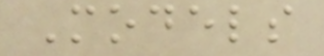Models
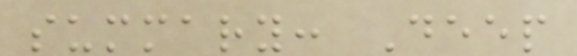summary: Deep
